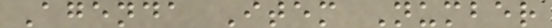Agenda Item Number
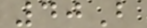40B
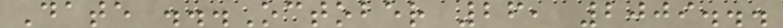Date ...October 26, 2009...
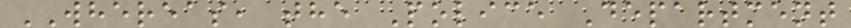WHEREAS, the Police Department
